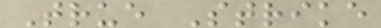True Strike
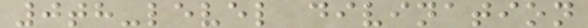0th-level divination
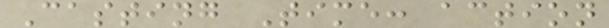Casting Time: action
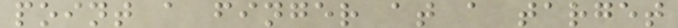point a finger at a target
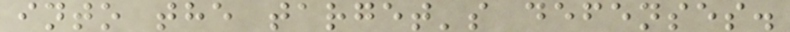into the target's defenses.
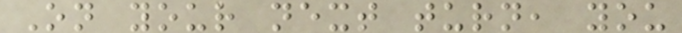On your next turn, you
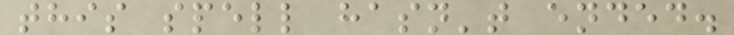this spell hasn't ended.
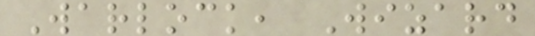Warlock, Wizard
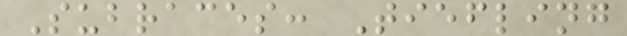Subraces: Tiefling
